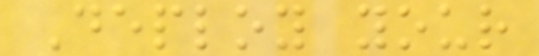Deploy your
